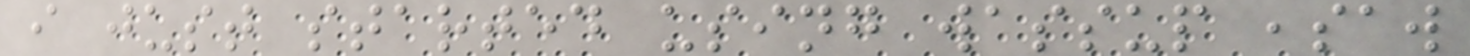i just started using wassup ,saw
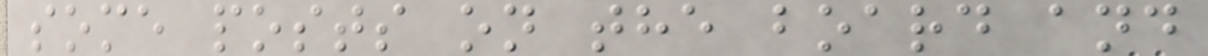some posts on the board and
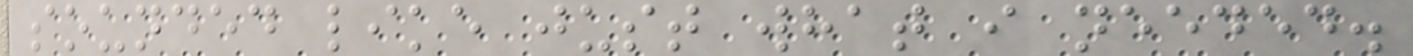sounded like just what i needed.
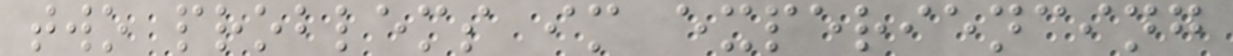two problems im experiencing
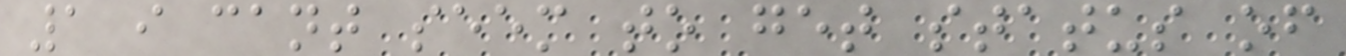1 i cant seem to get status of
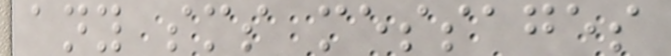any sms messages
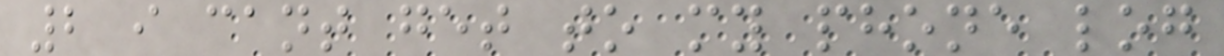2 i cant get to my phone log
